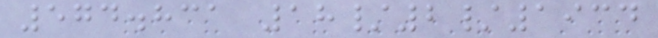574.831 18/2/1934
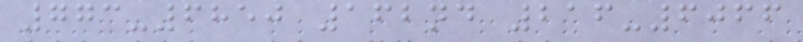773-6850 162nd 216-6066
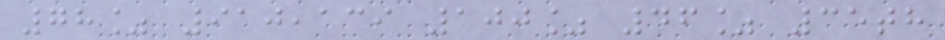78% 910,139 100% 46% 35th
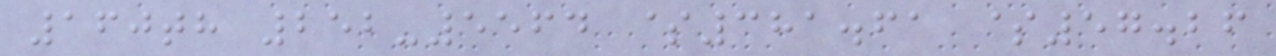160th 252-5564 $381.61 $57.26
